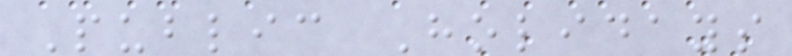Public Holidays
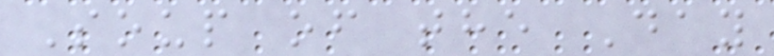Soup of the Day
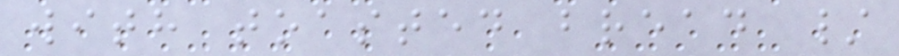with toasted bread /
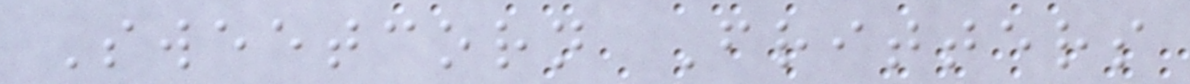Sweetcorn Fritters
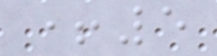+5
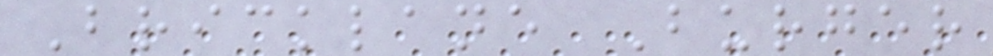Bricklane Burger
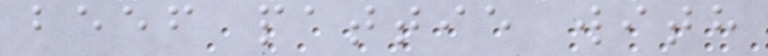beef pattie with
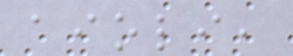aioli,
